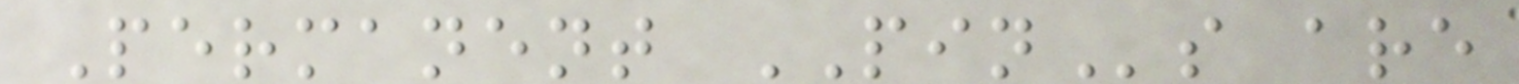Permanent PINs are
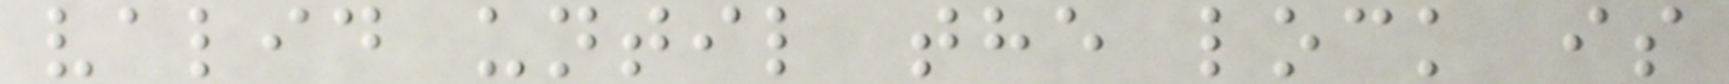valid until the lock is
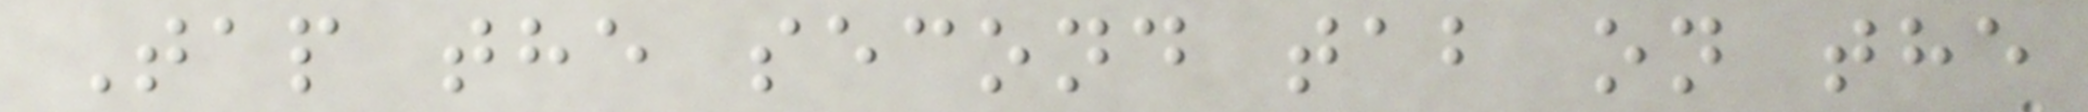Tap the second tab on the
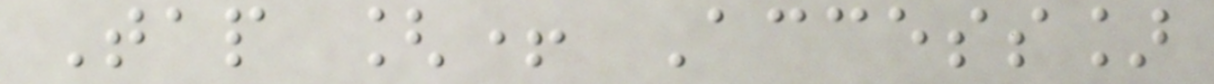Tap [+ Access]
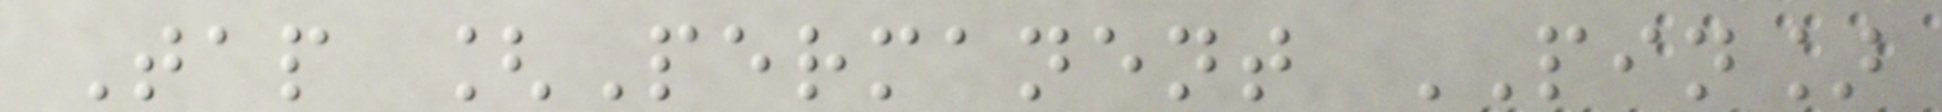Tap [Permanent PIN]
